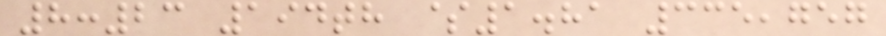8:23 194th $1.81 335,757
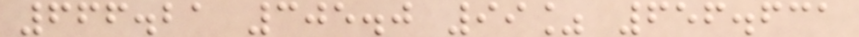666.21 305.0 99% 656.631
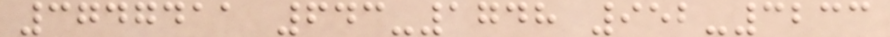3747411 643-1748 952-3233
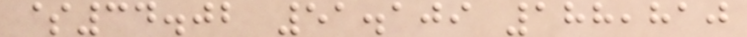$34.02 51.109 188,810
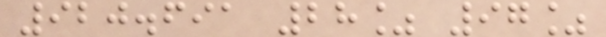920.691 28% 97%
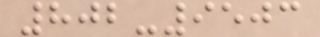802-9503
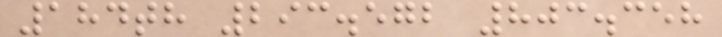184th 293.572 803.358
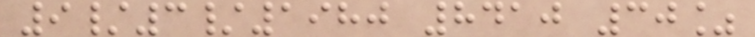9/3/1980 8410 30%
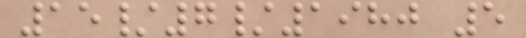15/7/1980 5
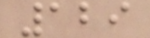129
